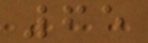65
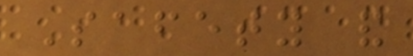Safety and
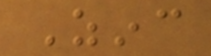Zinc
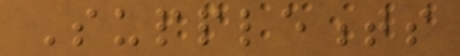Supplements
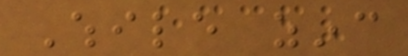While zinc
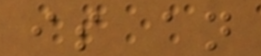is an
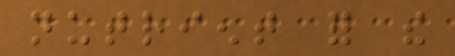nutrient for the
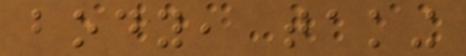body, taking
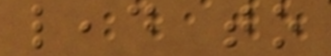lead to
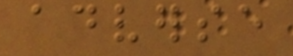adverse
